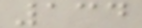134
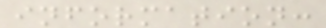information:
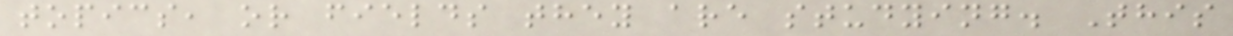topics, or fields they are studying. This
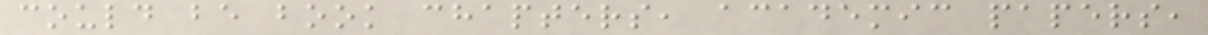could be book chapters, academic papers,
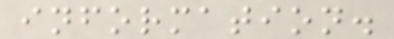information.
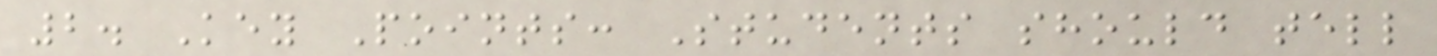2. Key Points: Students should tell
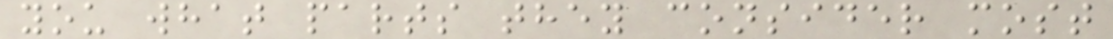you what parts they consider most
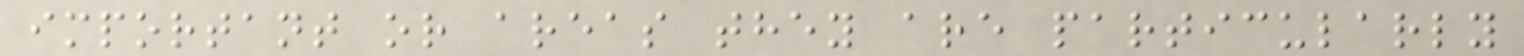important or areas they are particularly
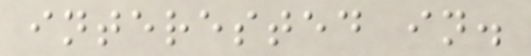interested in.
